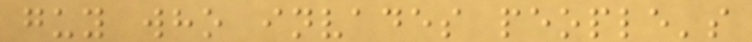guy who invades people's
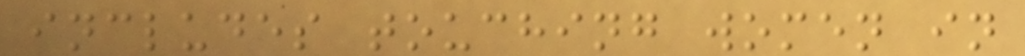includes touching women in
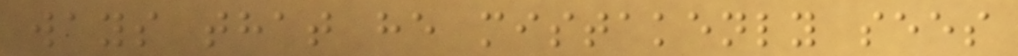ways that he mistakenly sees
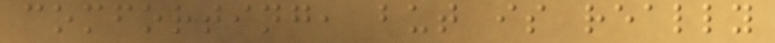comforting, but is really
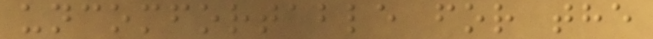uncomfortable for the
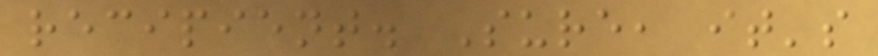recipient. Sure, it's
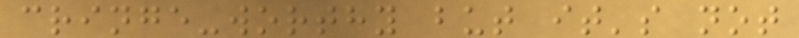cringe-worthy but it's not
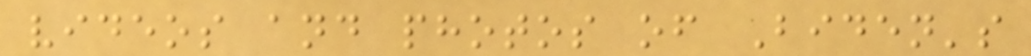videos and photos of Biden's
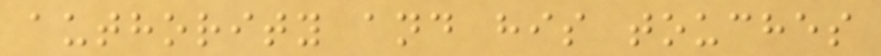authority and his touches
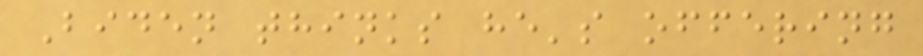Biden thinks he's offering
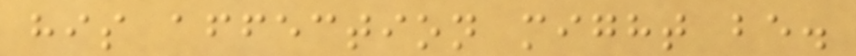his affection might be.
